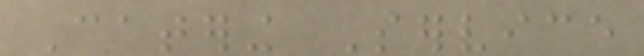Catering Service
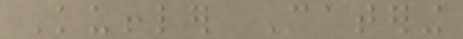Kuffler Catering
